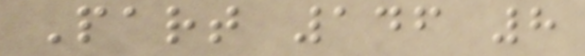Part 146 8
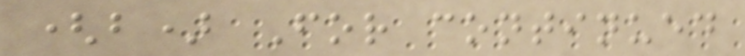(b) For continued
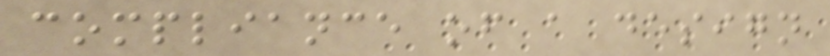compliance of a design
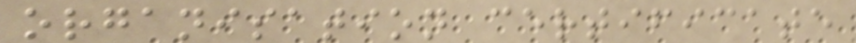organisation certificate
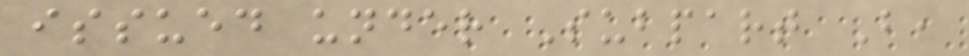issued under Subpart B,
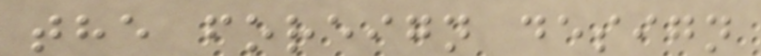the foreign design
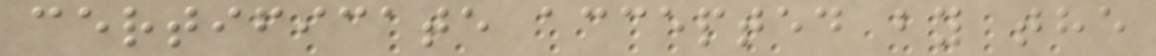certificate accepted by the
